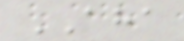AHA
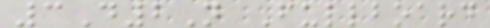3D2N Fullboard
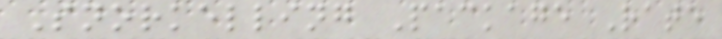Snorkelling Package Rate
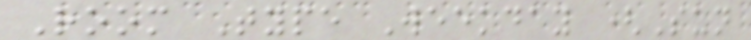Room Type Weekday (Sun
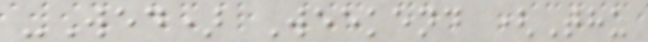-Wed) Weekend (Thu
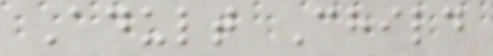Adult Child
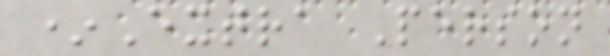*Extra Person
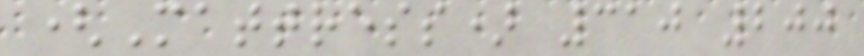(Mattress) 310 200
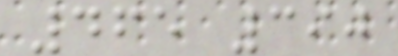465 390
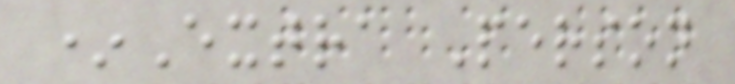*Extra Person
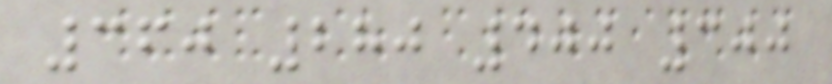360 280 400 300
